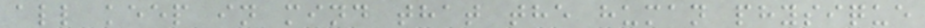all keep in mind that the human physique
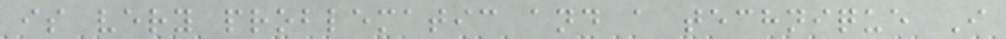is very problematic and a technique I
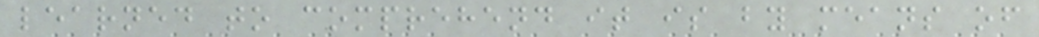learned to comprehend it is by means of
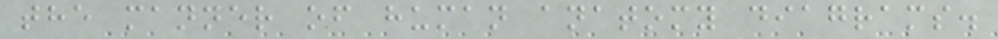the manner of human anatomy diagrams.
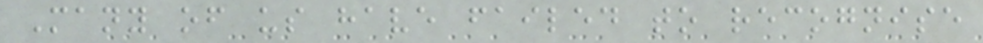Many of us have failed to recognise
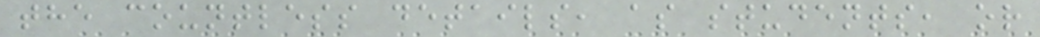the countless details, as students, or
